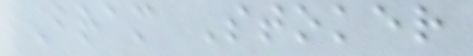Bram Stoker
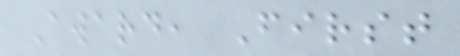Award, First
